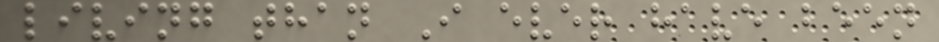living than I ever have been
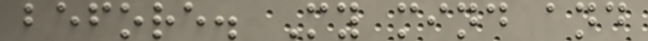before. My mind and
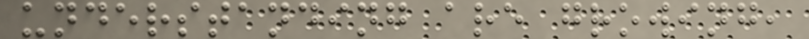understanding are growing,
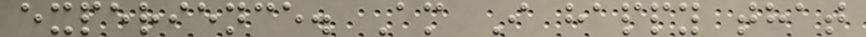experience. Am I happy that
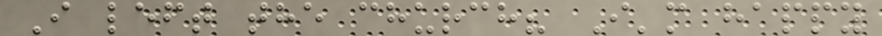I left the church? I'm happy
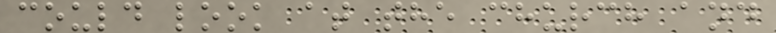could look at the church and
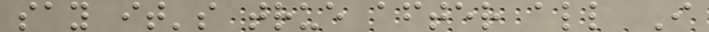say it's true after all I
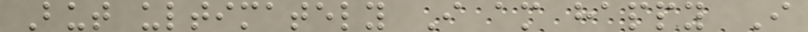But ultimately I am happy I
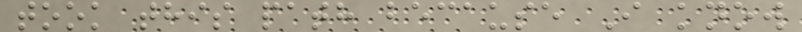took this path because I know
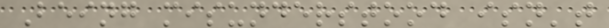Being misunderstood isn't
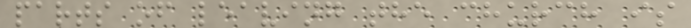parts of leaving the church is
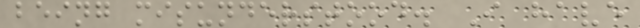being misunderstood. I have
